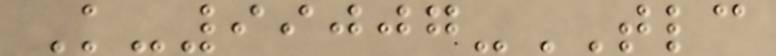K-99007-TLC
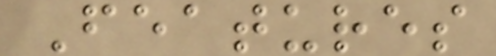Features
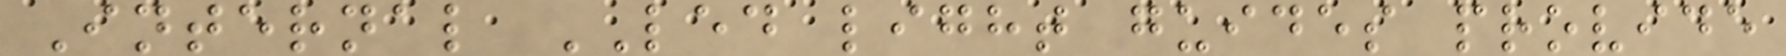Internal LED light guides provide
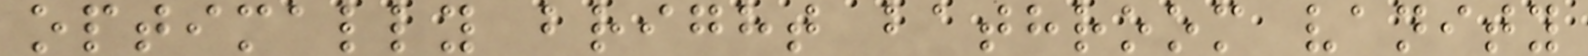optimally bright bathroom vanity
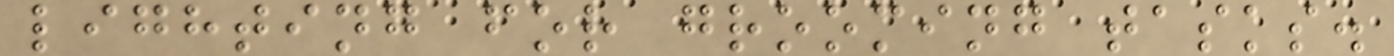lighting for grooming tasks.
